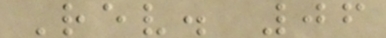Rev. 06
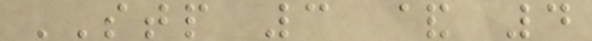STP 3 & 4
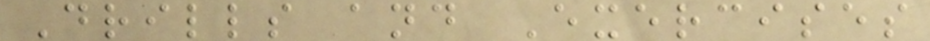Drills and Exercises
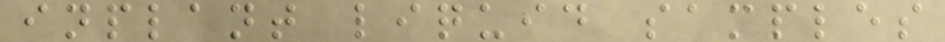inplant liquid samples
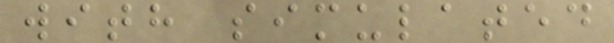with simulated
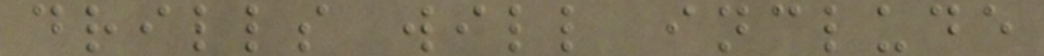drills will include
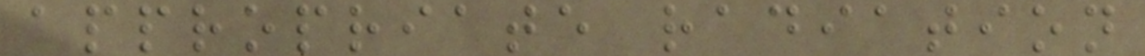appropriate radiation
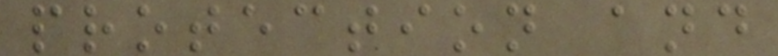protection and
